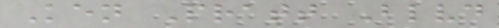Ken Pratt Blvd
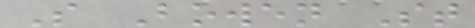S Bowen St
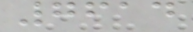7614
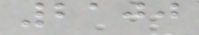2100
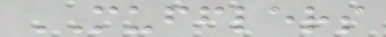MUFFLERS
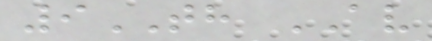9TH AV
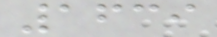1639
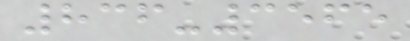836-3565
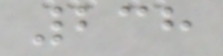238
